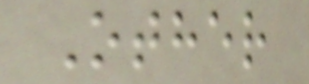Other
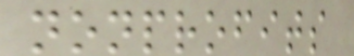nonprofits
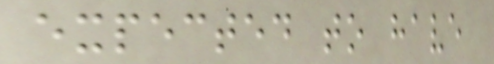expected to have
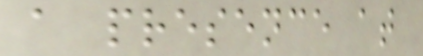a presence at
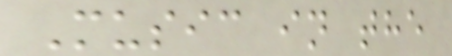Music in the
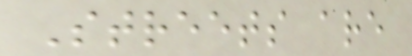Streets are
